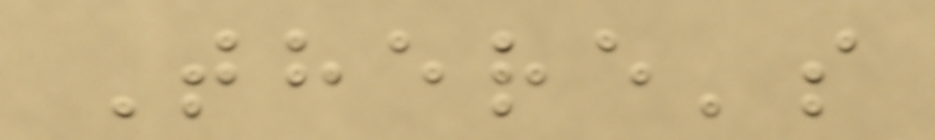There's
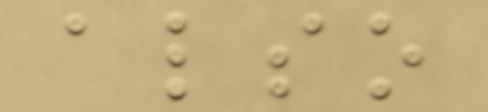also
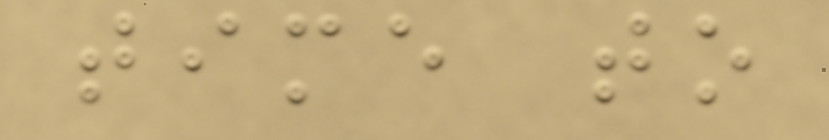time to
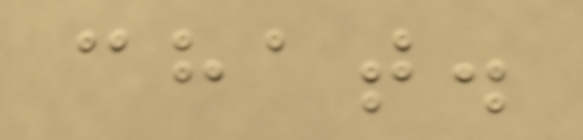chat.
